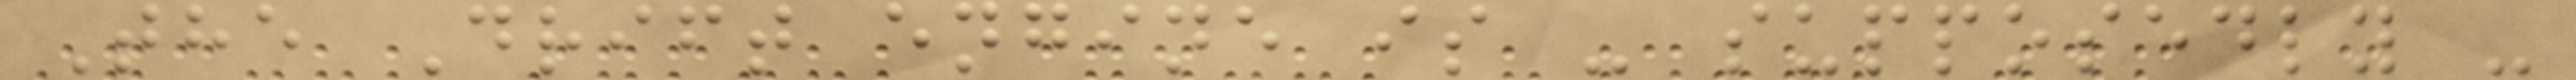The Drift engine is - supposedly -
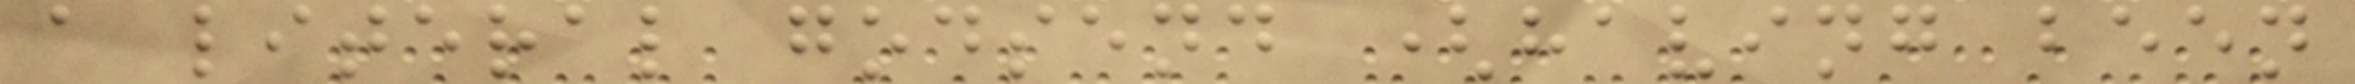a literal godsend (having been
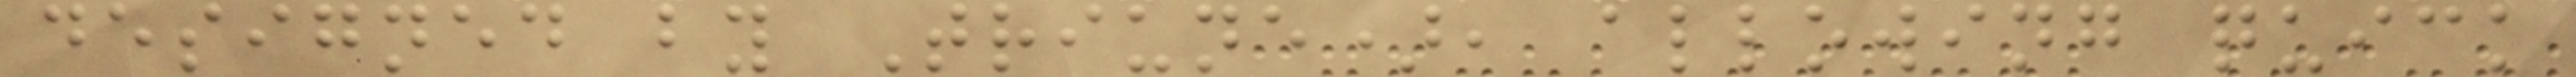designed by Triune), allowing quick
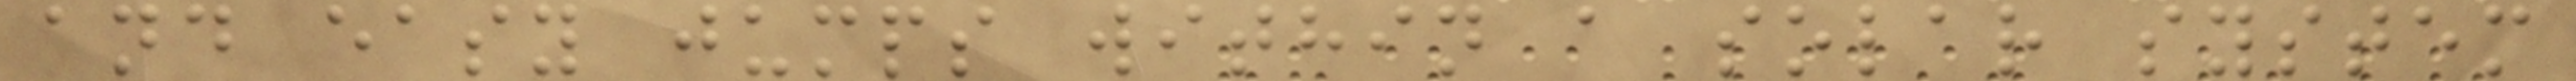and easy jumps within a solar system
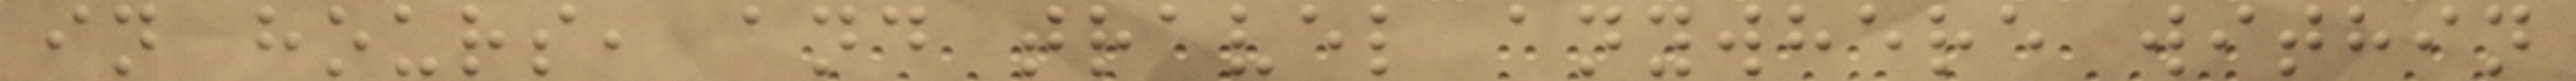in hours, and travel anywhere within
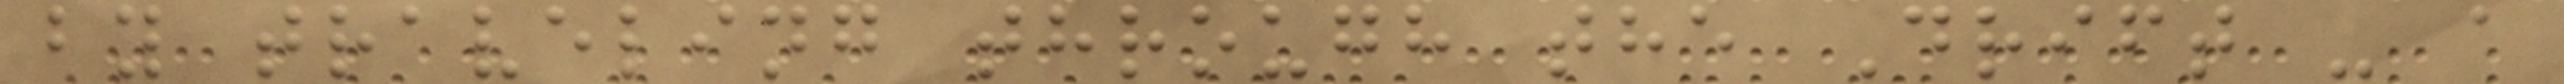by traveling through the Drift - a
